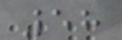58
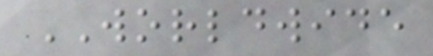WORLDWIDE
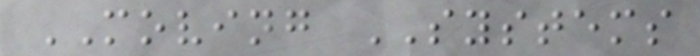MOVING SYSTEMS
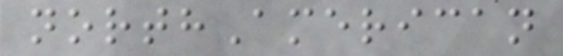northAmerican
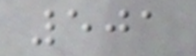501
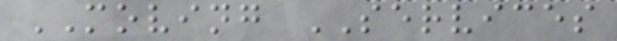MOVING SERVICES
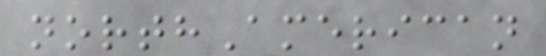northAmerican
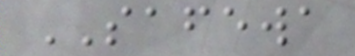SAFEWA
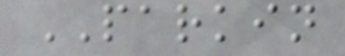PARKIN
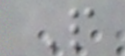P
